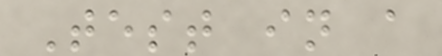Test in a
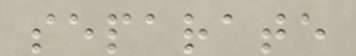separate
